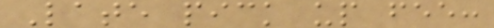Late pick up fee:
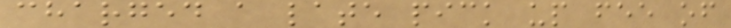charged a late pick up fee of
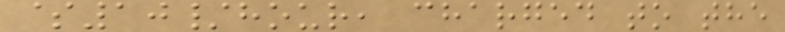$10/hour, charged to the
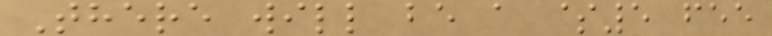There will be a $5 fee
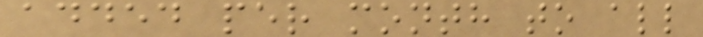added per month to all
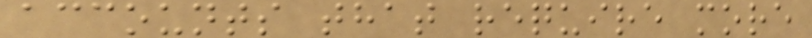accounts that require more
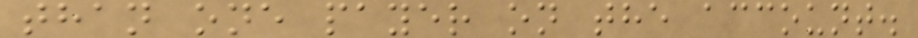than one payer on the account.
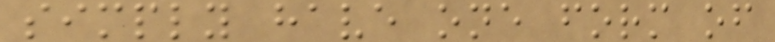simply have one form of
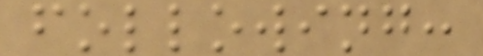following:
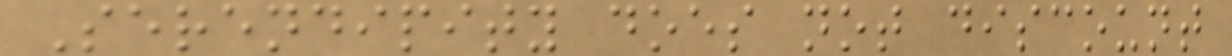Serendipity does not discount
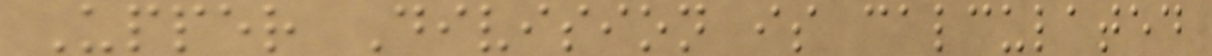Upper Division is calculated
